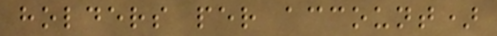holders per account)
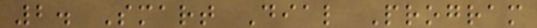2. Smart Dial Program
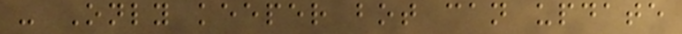- Only keeper bot can update
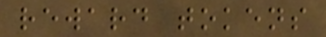reward tokens
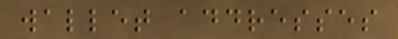wallet addresses
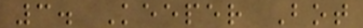3. Keeper Bot
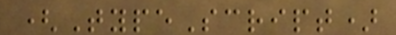(TypeScript)
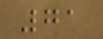71
